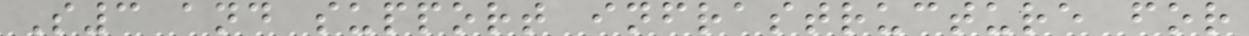S3 and support infrastructure for
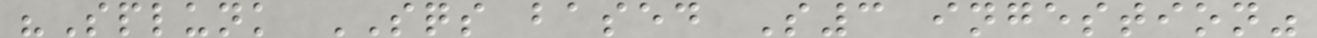"Splunk SQS based S3 ingestion"
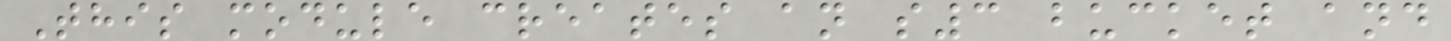This module creates an s3 bucket and
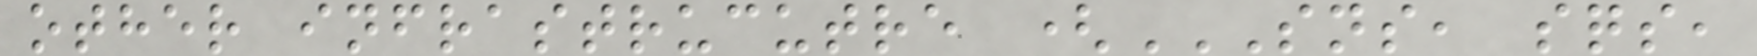other infrastrucutre (SNS, SQS,
